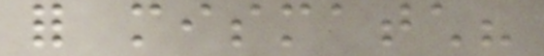for mismatch?
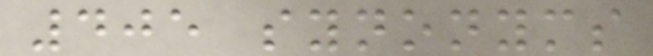405 synonyms
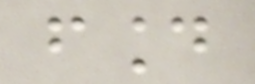found
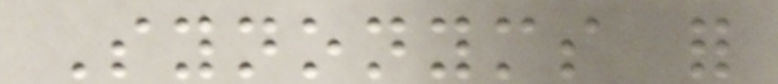Synonyms for
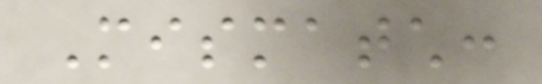Mismatch:
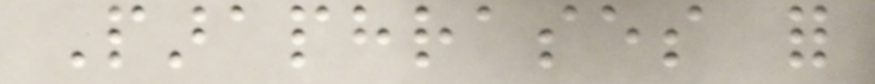Paraphrases for
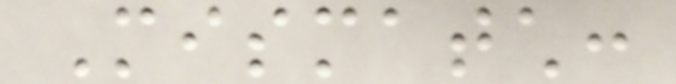Mismatch:
